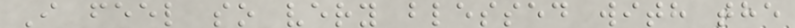I feel so very blessed with the
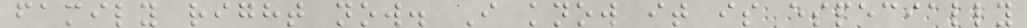family right now. I know it is especially
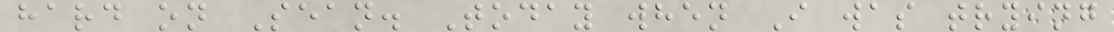hard on Sean. Today when I was trying
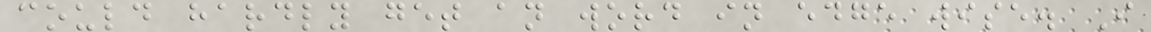could hardly get an word in edge wise. I
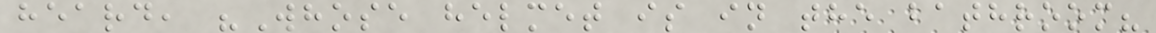heard, "Whose helmet is in the bathroom?
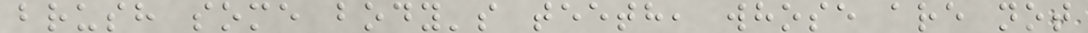brush some body's teeth, whose are not
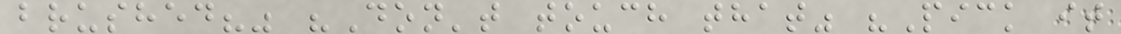brushed?" "Don't touch that" "Pick it
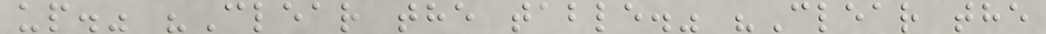up." "Clear the table." "Clear the
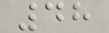48
